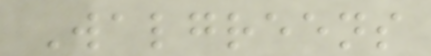Walgreens
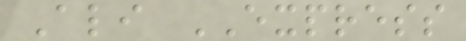Ali EXPRESS
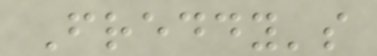Freddy's
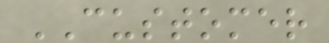CUSTOMER
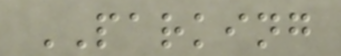PARKING
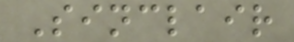Sinclair
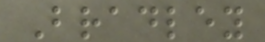Bradley
